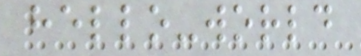hello-world
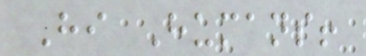Hi Humans!
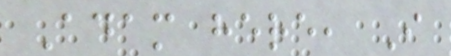Adam here, I
